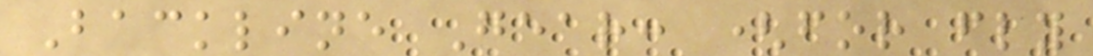Backline Gear: (for fly
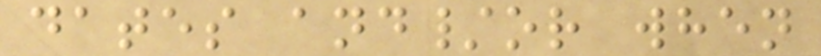dates and/or when
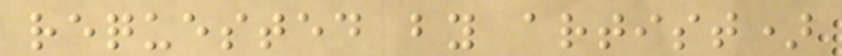requested by artist)
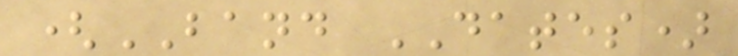(BAND DATES)
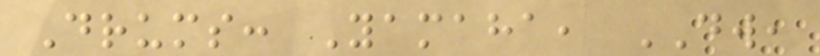Drums: Yamaha, DW,
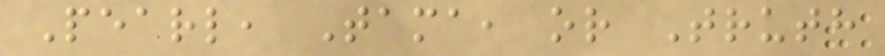Pearl, Tama, or Truth
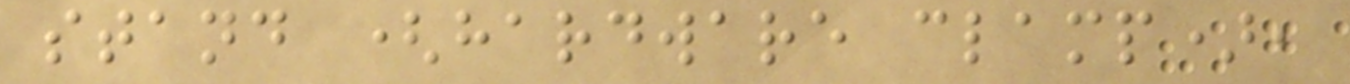stand (hardware clamp),
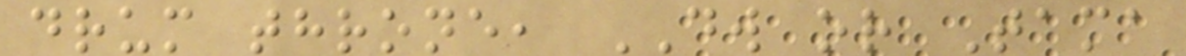drum throne, DW or Tama
